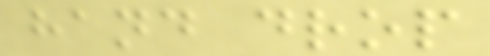hand drop
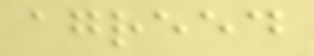agreed
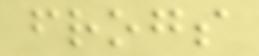frogs
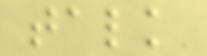talk
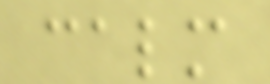calm
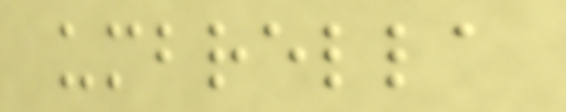umbrella
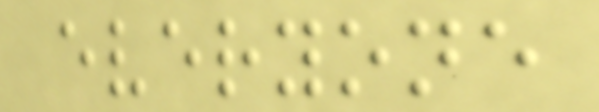everyone
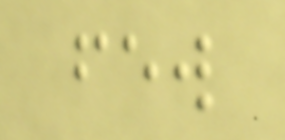few
